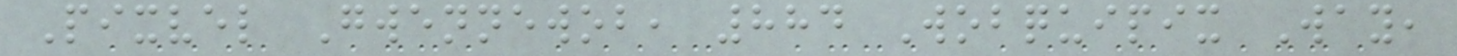Pixvel Gwennewob, 884 Wobquipix Way,
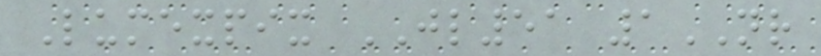Lumexpix JL51 1NR
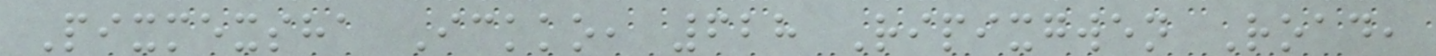Pixmexsha Ickko, 628 Ripixgwen Road,
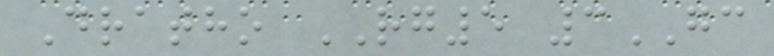Dratho RG5 3GC
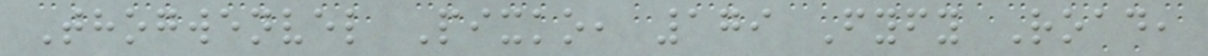Thogwenvel Pixko, 179 Fyfy Road,
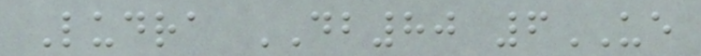Ludra DB80 6UE
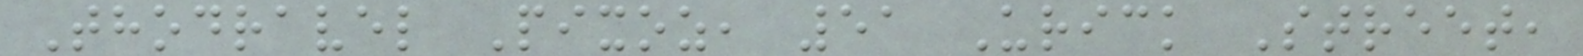Thodravel Pixoz, 51 Urick Street,
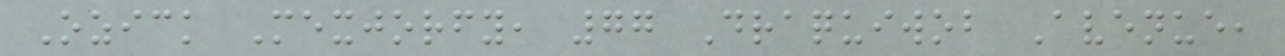Ozick Mexjorfy, 77 Draquiwob Avenue,
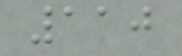110
